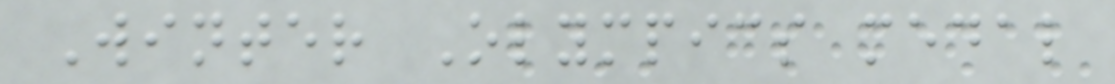Winter Olympics medal
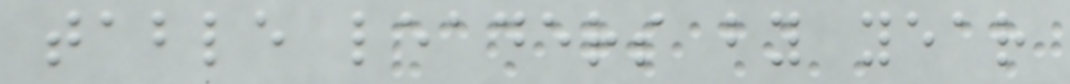table leaders by year
